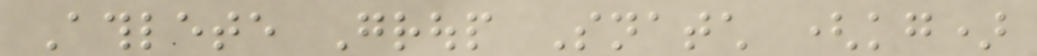Athlete Group Snatch (kg)
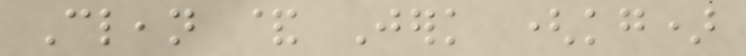Clean & Jerk (kg)
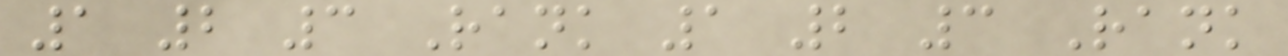1 2 3 Rank 1 2 3 Rank
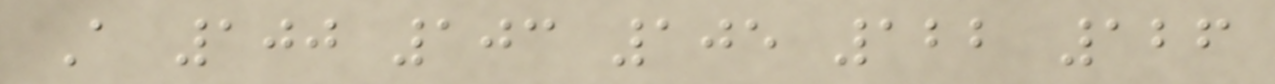A 100 103 105 122 126
